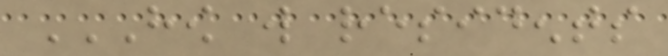HOW WILL RESIDENTS
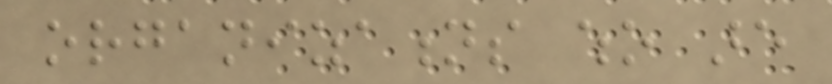organizations who are
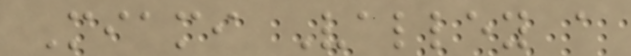Miami Valley a
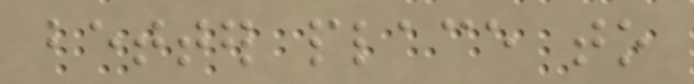better place to
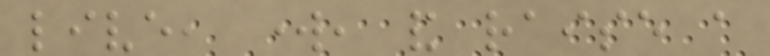live, work, and raise a
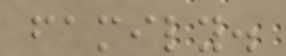family.
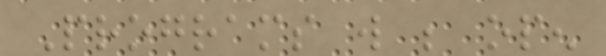Programs will be open
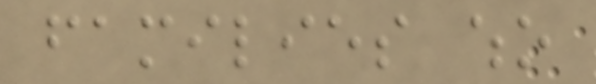families who
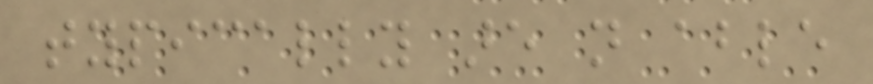typically are not able
